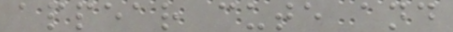appear cute and
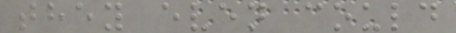they even could
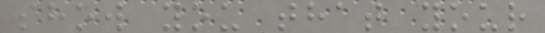show you that your
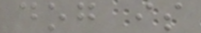dog is
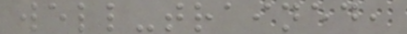well-trained,
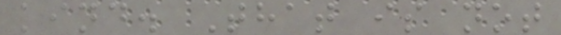kind. That is not
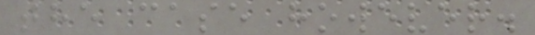the case however.
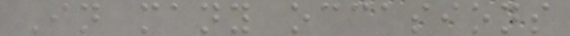In many occasions
